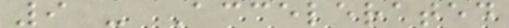9 - Accelerated
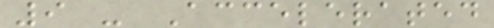9 - Accelerated
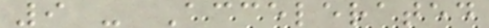9 - Accelerated
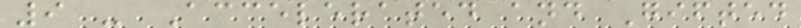9 - Accelerated and Gifted
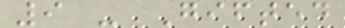9 - Gifted
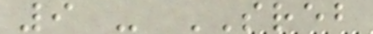9 - SREB
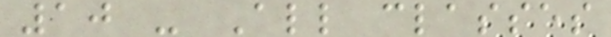10 - All classes
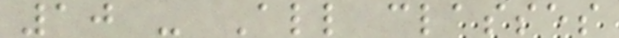10 - All classes
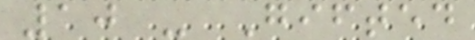10 - Gifted
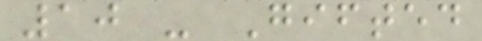10 - Gifted
